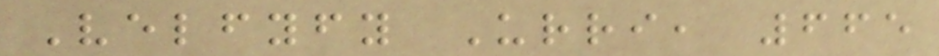Velfyfy Urri, 665
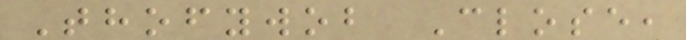Thofywob Close,
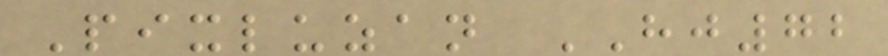Pixluzan HJ72
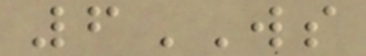6WS
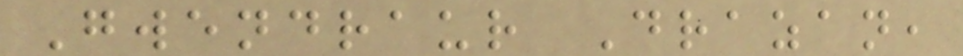Gwendraur Drazan,
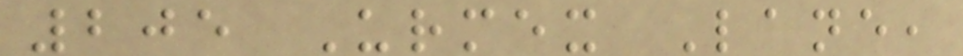205 Urmex Lane,
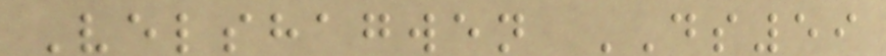Velshagwen DS59
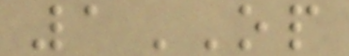1OP
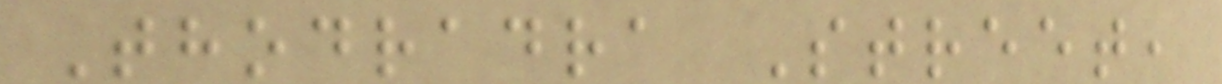Thodradra Street,
